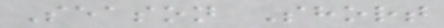Season Short
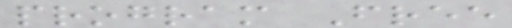program Free
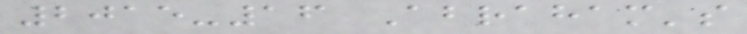2015-16 Abraham's
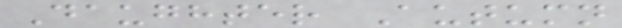Daughter Autumn
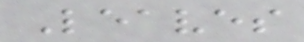Leaves
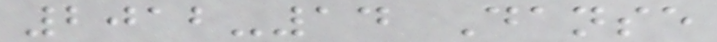2012-14 Danse
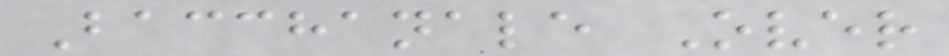Bacchanale Over
